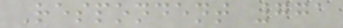Respondent 771
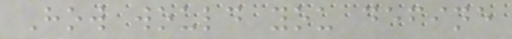How would you define
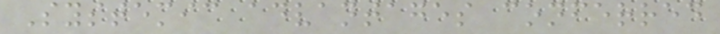Systemic advantages conferred
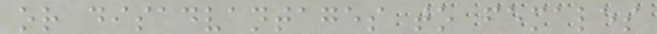or disadvantages to females
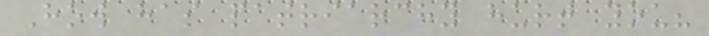How has patriarchy hurt you?
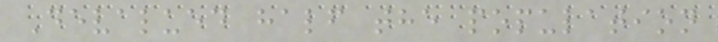Devalued half the population
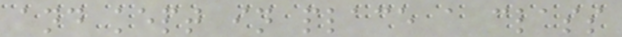and kept in place a class
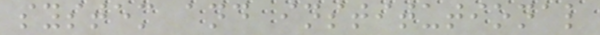system and institutional
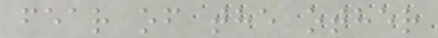fear of the other
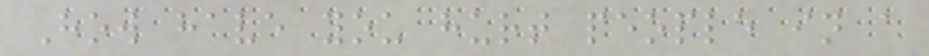How have you hurt people in a
